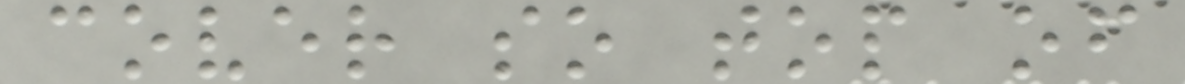cover so top of
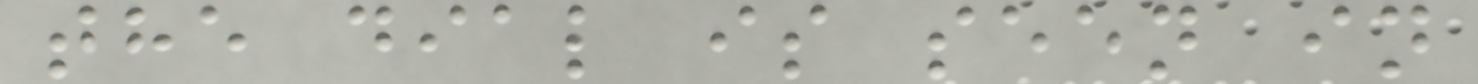the dial is seen in
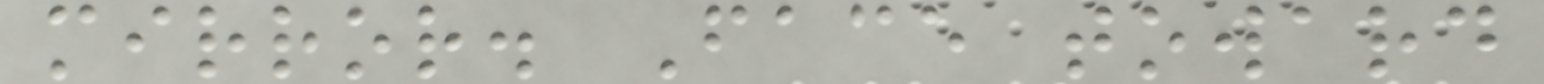mirror. Face toward
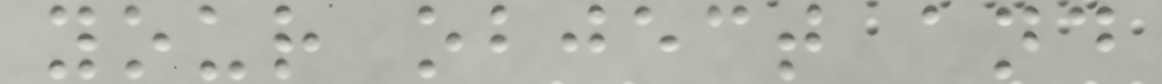your object and
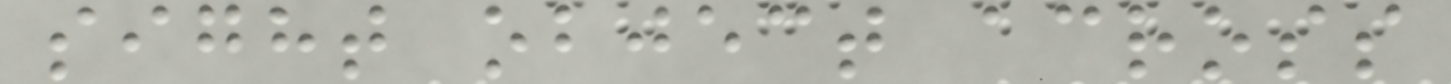sight object across
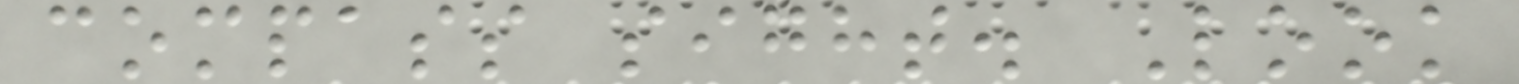compass sight. Look
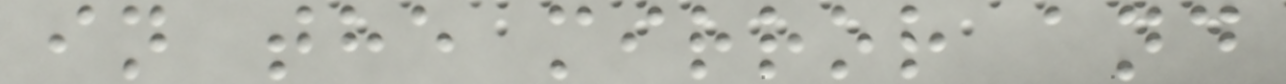in the mirror and
